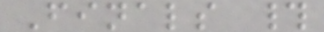Finals #
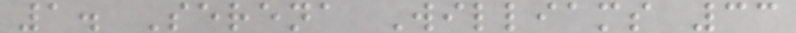1. Serena Williams 33
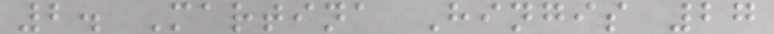2. Martina Hingis 27
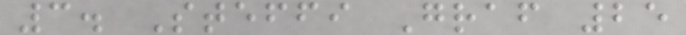3. Steffi Graf 25
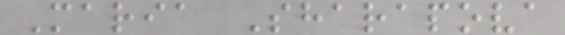Maria Sharapova
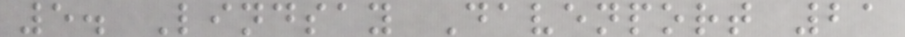5. Lindsay Davenport 21
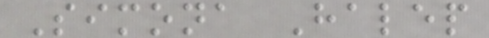Simona Halep
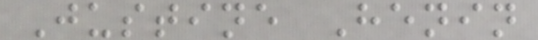Justine Henin
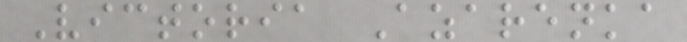Victoria Azarenka
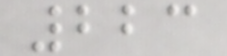223
